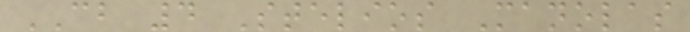CB 4 Stelios Manolas
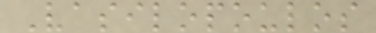Vasilopoulos
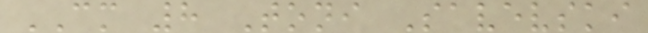CM 8 Toni Savevski
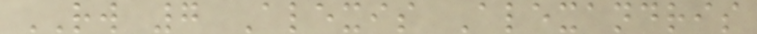RW 7 Alexis Alexandris
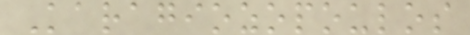Karagiozopoulos
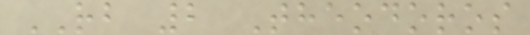RB 2 Theodoros
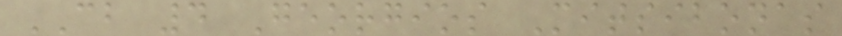CB 4 Georgios Mitsibonas
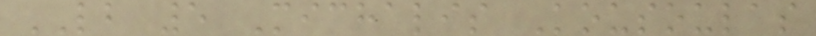LB 5 Michalis Kousoulas
